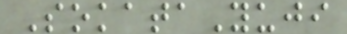SokataYuji
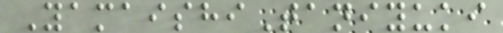YamaishiTaniyuki
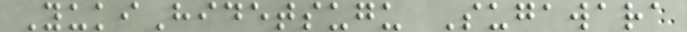YukiHidetsugu Sugawara
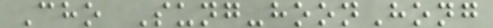Cho Sung-hoonHong
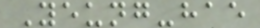Yeung-hae
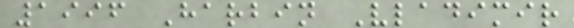1996 Harbin Vladimir
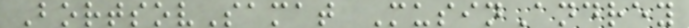BortsovSamat MusinAndrey
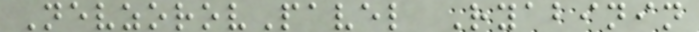NevzorovPavel Ryabinin
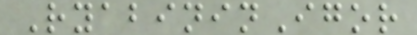RyabininIgor
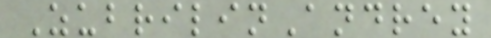ZubrilinAndrey
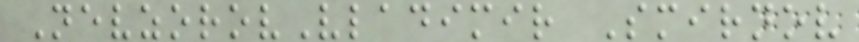NevzorovVladimir Smirnov
